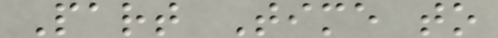Part Time to
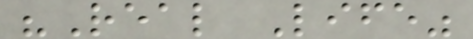"Real Life"
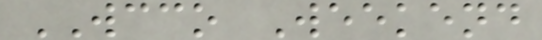WCCO Weekend
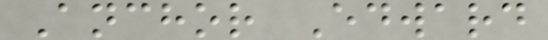Anchor Edward
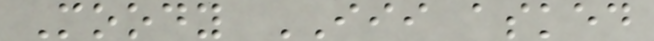Moody III asked
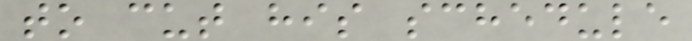to cut his schedule
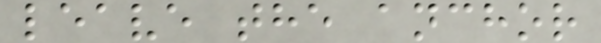leave the anchor
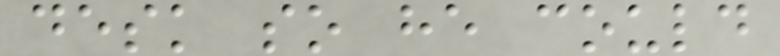desk so he could
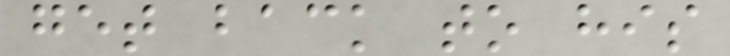get back to his
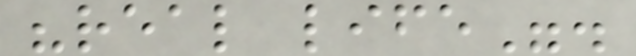"real life".
